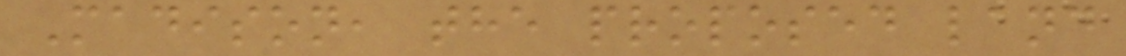Madison, the proposed land
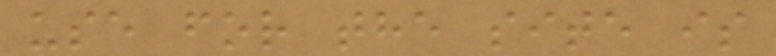use for the site is
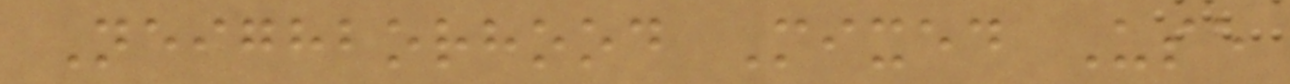Neighborhood Mixed Use
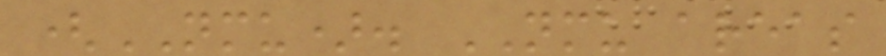(NMU). NMU areas
